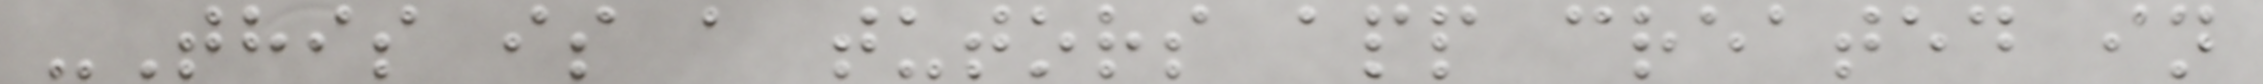-This is a tutors app created in
